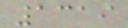1319
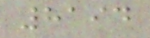8194
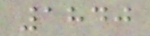1840
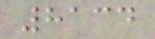8134
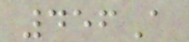456A
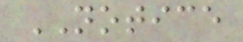NOTICE
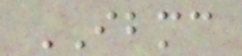IBMC
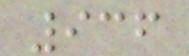936
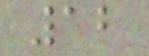12
